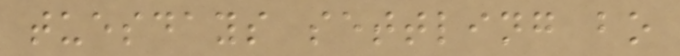tuesdays settling bo
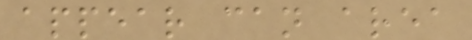appear can area
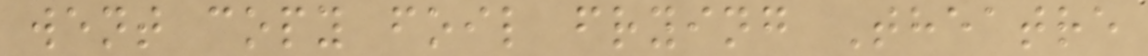went copy foil frying Theatre
